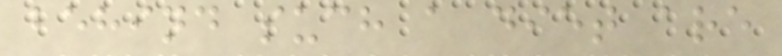behind such a diet are
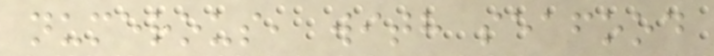numerous, with seafood
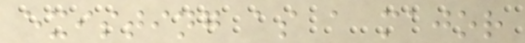existing as a major
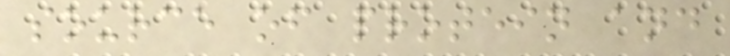source of protein and
